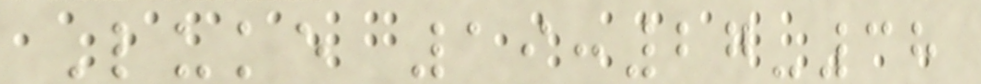Luke 19:27-38
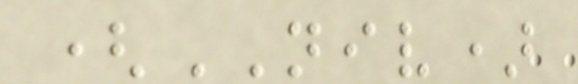(NIV)
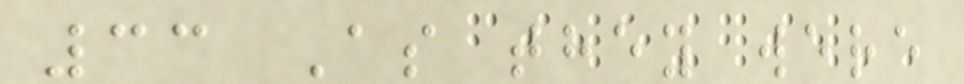33 As they were
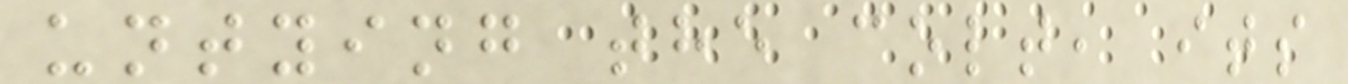untying the colt, its
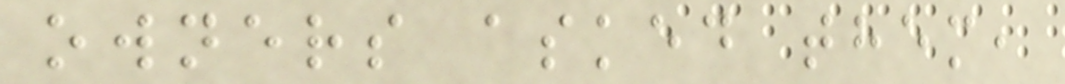owners asked them,
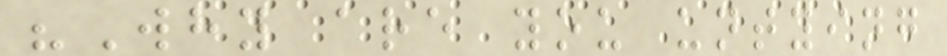"Why are you untying
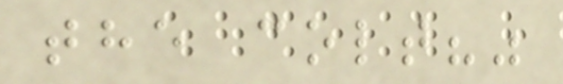the colt?"
